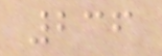236
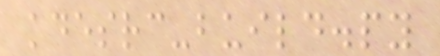kdesrc-build.py
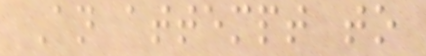An attempt to
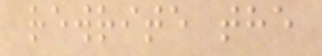rewrite the
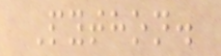Python.
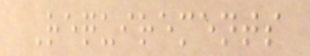Requirements
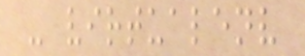- virtualenv
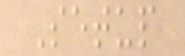Setup
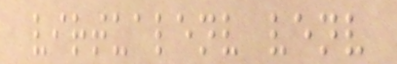virtualenv venv
